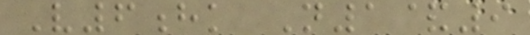V6hk N1&9
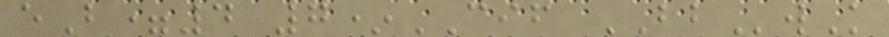eB=4 7*CIF BBwK
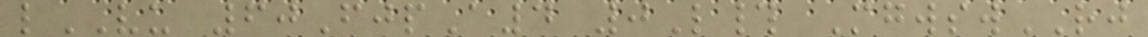lVU 60FjpA4 0L# MgwswRJ
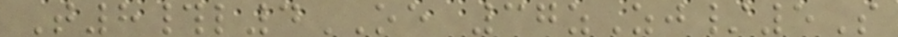T8#l4OE 37zZj/5S
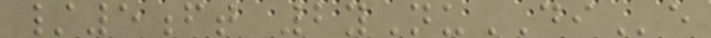/5ft 2yNuDIe
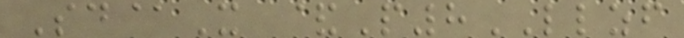Sd@X &P8LLZF
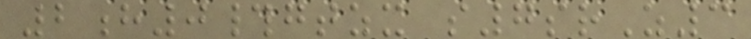2h0#gtzx s7srZ3
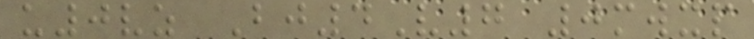u0vz Bj4V7 0mwxp
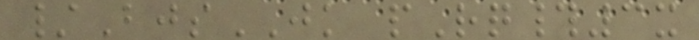/BjsJK pRq#3x
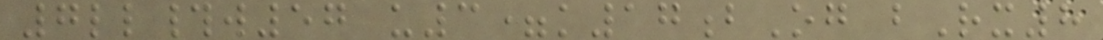7ll#w57 u3=k17bOg bRx8
